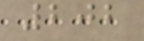202
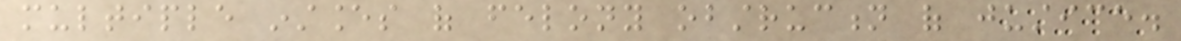multiple instances of felony obstruction of justice.
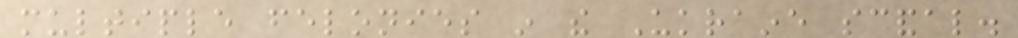multiple felonies in the Ukraine scandal.
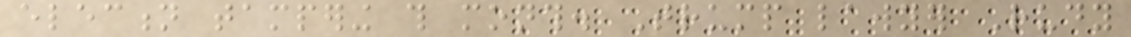election tampering this month. Trump lawyer Rudy
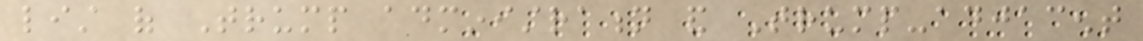list of Trump administration and Trump-adjacent
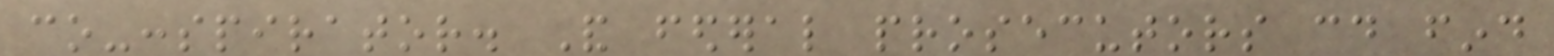co-conspirator. And federal prosecutors could find
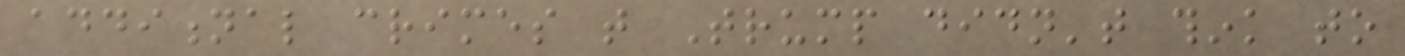additional crimes that Trump didn't think to
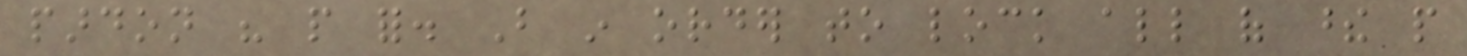pardon his people for. But in order to lock all of these people
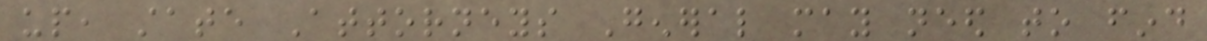up, state Attorneys General may need to find
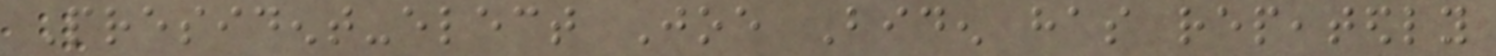President-elect Joe Biden has repeatedly
